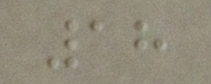18
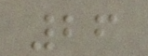26
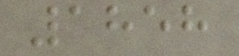1858
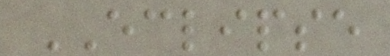ECLIPSE
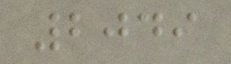2049
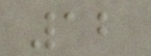12
